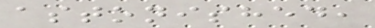astonished,
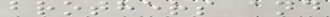brothers and
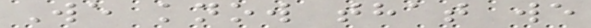We know that we
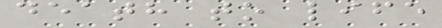death to life
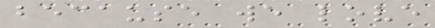because we love
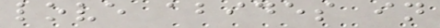love abides in
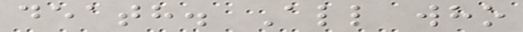death. All who
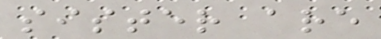sister are
